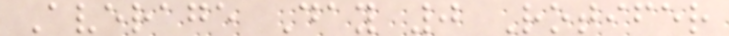Average Day 0 Rotifer
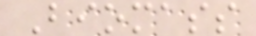Biomass
